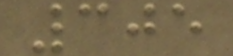305
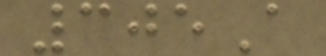305A
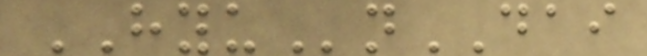HYUnDAI
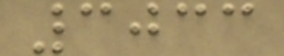3033
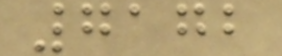7172
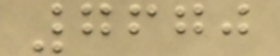7670
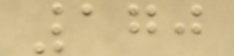170
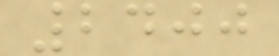2400
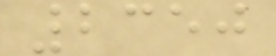2350
